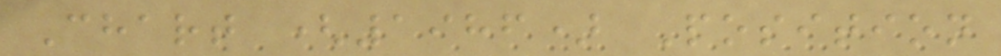Chart (1986) Position
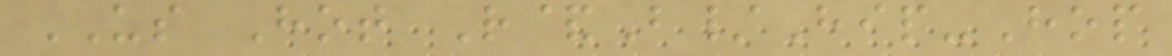US Hot R&B/Hip-Hop
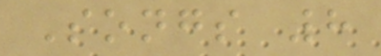Songs 8
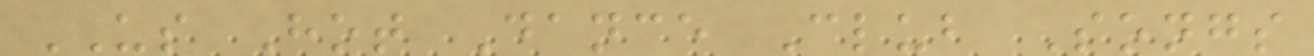US Hot Dance Club Songs
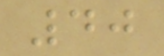40
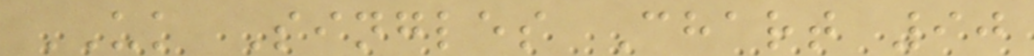UK Singles Chart 90
